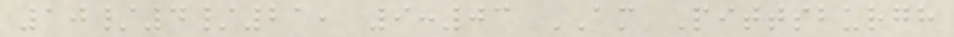10/4/21, 9:03 AM Pittsburgh
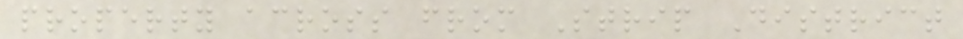property across from Strip District
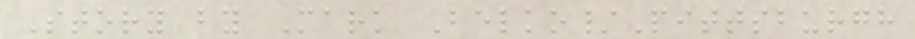Story by Mark Belko/Pittsburgh
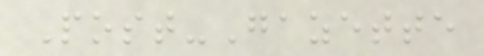Post-Gazette
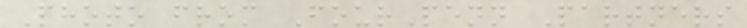Photo from FourPenn Partners
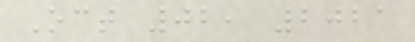Oct 02, 2021
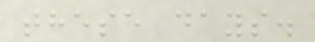these days.
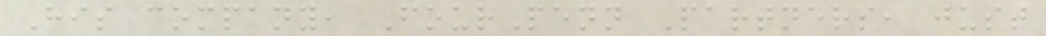His company, FourPenn Partners, just
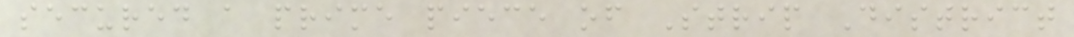secured a prime piece of Strip District
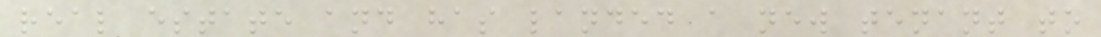real estate and has landed a new tenant to
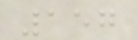157
